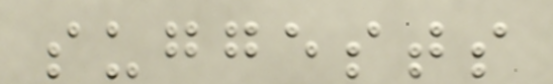suggests
